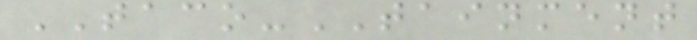TACO-TAINMENT
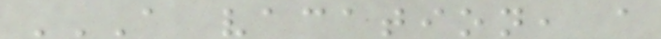A VACATION, A
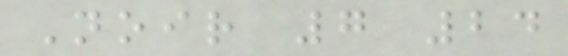Noir 7 24
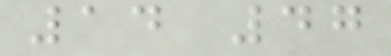14 47
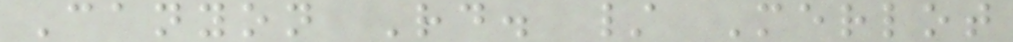Canyon Rd. / Merlot
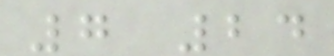7 24
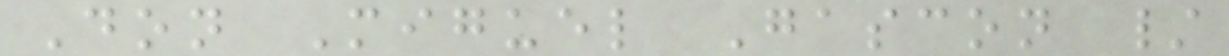Don Miguel Gascon /
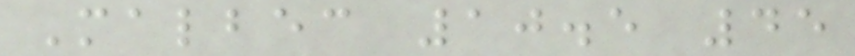Malbec 10.5 45
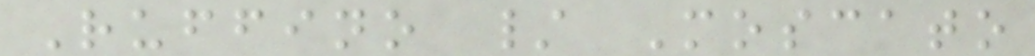Ruffino / Moscato
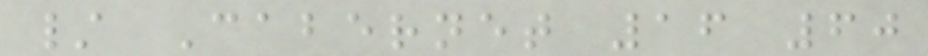/ Cabernet 16 60
